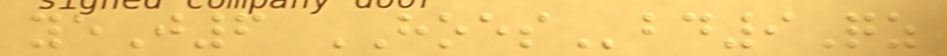yeJ6 HOESbd9Qz
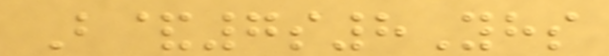B&7s8Yhs
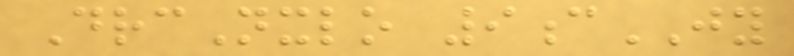DrcNxlo 9cJY
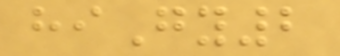hiGy2
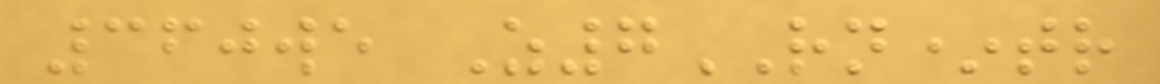360we Z7RN*tr
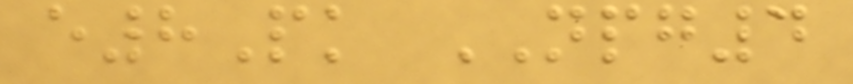e8Pk NPG4
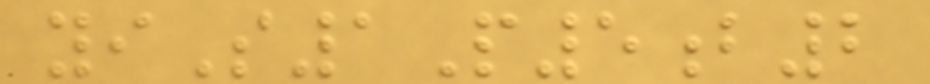yiS1P5b2
